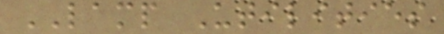LAMP Utilities
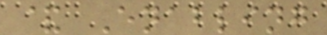& Enabling
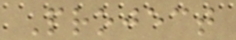Project
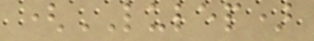(LULEP)
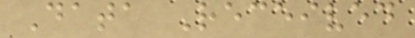Data Received
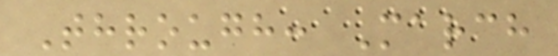Through: March
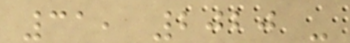31, 2020 -
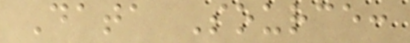Data Source:
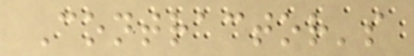Contractor's
